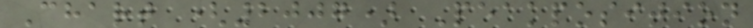Chart (2007) Peakposition
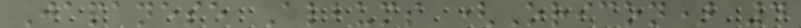Japanese Albums (Oricon) 4
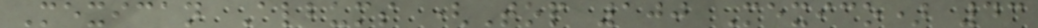Mexican Albums (Top 100 Mexico) 43
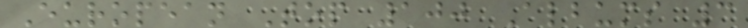European Top 100 Albums 3
